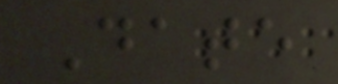Date
